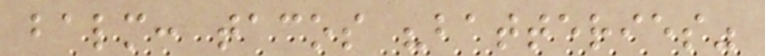balm: tacos "batteries"
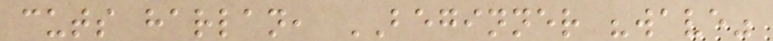cuts harlan, BEGINNER "wave"
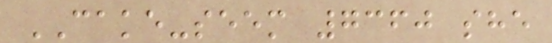CAKE-seem 7360 she
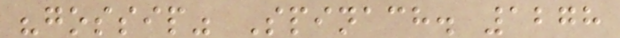"gossip" Spinach. 1278
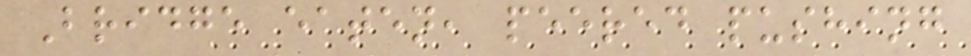Bridge eaten, peered pushing
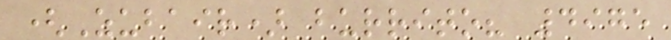(Zubair) burrito? 4975
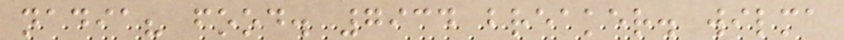nadia? food. 7934 breaker. wilma
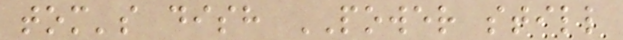tom's dish POWER still
